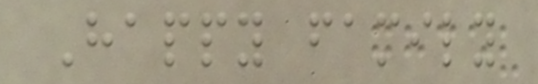Happy family
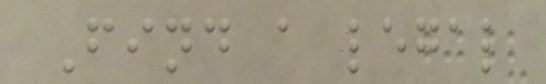Find a legal
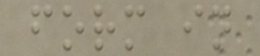form in
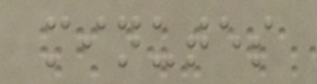minutes
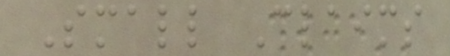Small Claims
